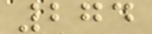274
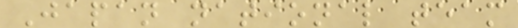Japan national team
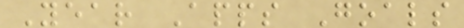Year Apps Goals
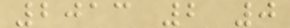2013 2 0
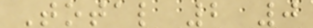Total 2 0
